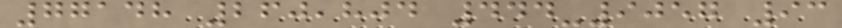77148 260,804 444-9057 93
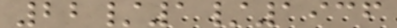22/1/1936
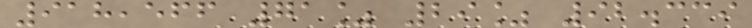918,566 71% 29% 92.339
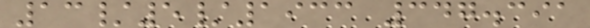13/5/1933 347.391
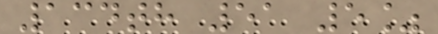134th 51 5%
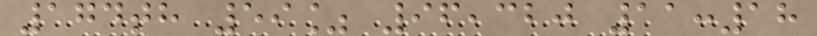174th 59% 96,320 11:18
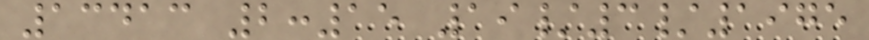13413 2:15 19/3/1975
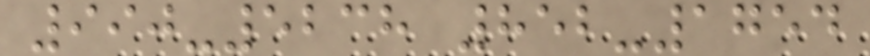990-5238 852-1754
